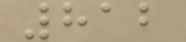812
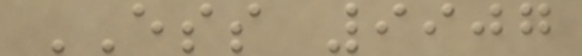ESS 9907
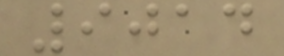9014
